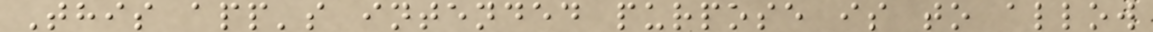This app's intended purpose is to allow
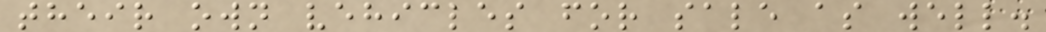their own vehicles for sale as well.
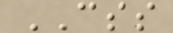CSS
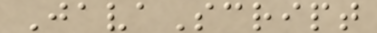JavaScript
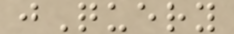jQuery
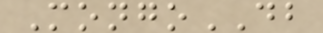MongoDB
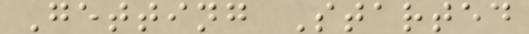Getting Started
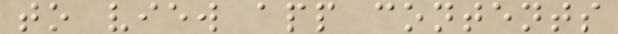to view app contents
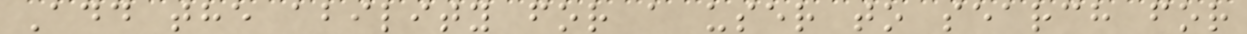Add the ability for a user to search for
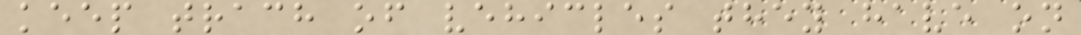keep trach of vehicles they have on
